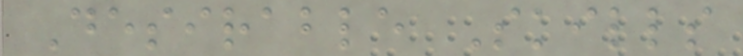Desirable Skills
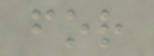for
